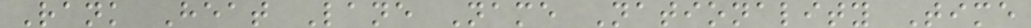Rank Heat Lane Name Nationality Time
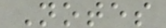Notes
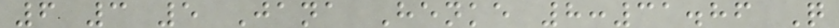6 3 5 Jana Henke 8:31.86 Q
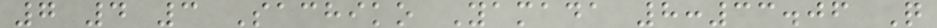7 4 3 Sachiko Yamada 8:33.06 Q
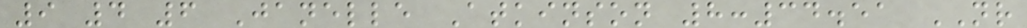9 4 6 Janelle Atkinson 8:34.51 NR
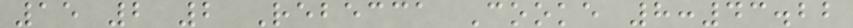15 2 2 Rebecca Cooke 8:43.22
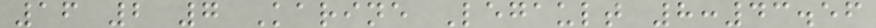16 2 7 Karine Legault 8:43.56
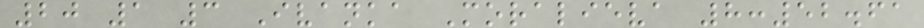20 1 3 Ivanka Moralieva 8:52.61
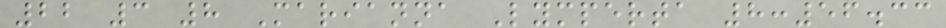22 3 8 Marianna Lymperta 8:56.33
